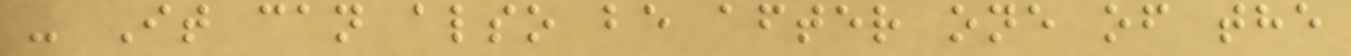- It can also be after one of the
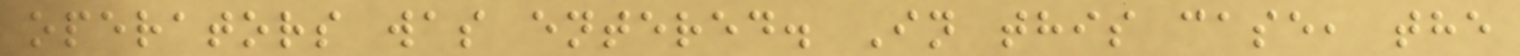operators was entered. In this case, the
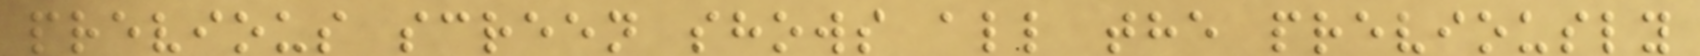previous screen shows all the previously
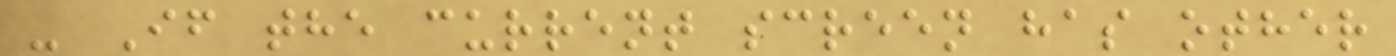- If the current screen has other
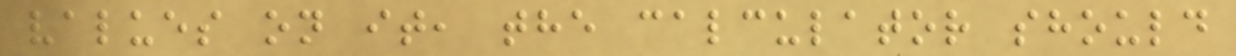values on it, the calculator should
